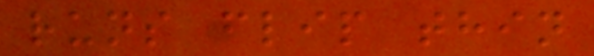runs flip thin
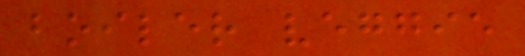boiler veggie
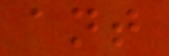ant
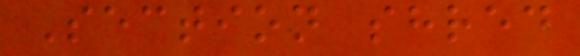Section shred
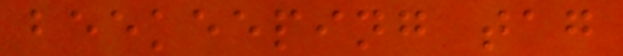beekeeping tag
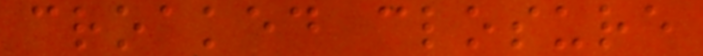croaked closure
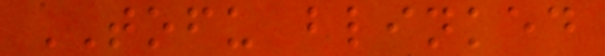TOFU blinked
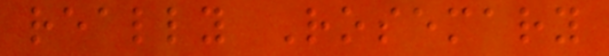really Rosemary
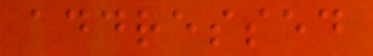addressed
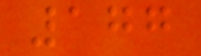177
